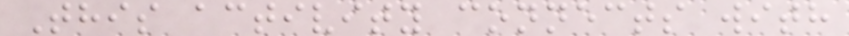This activity connects with
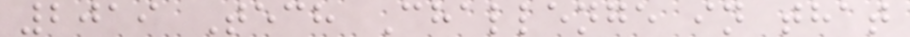2019 Tech Challenge in that
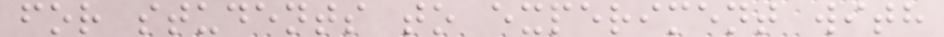for students to experiment with
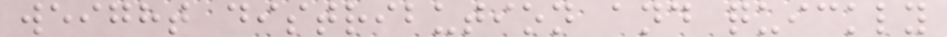weight distribution and quickly
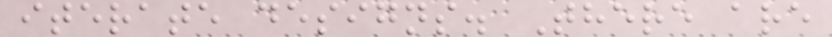iterate designs. There are
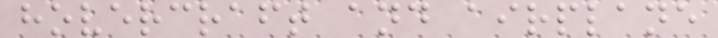hovercraft and airplane
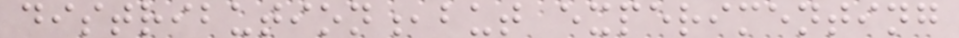distribution,but experimenting
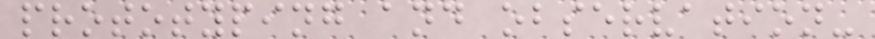prototyping and observation-
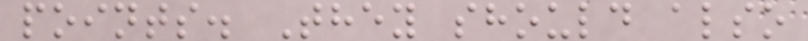points. They should also
